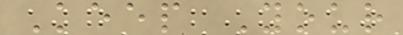Keep Your
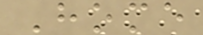Home
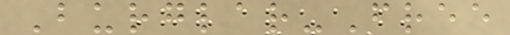Burglar-Free
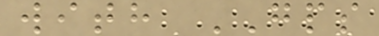with GPS
